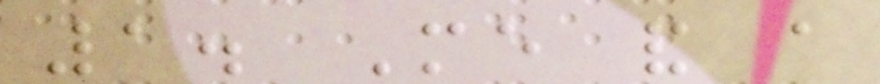1. Me and a
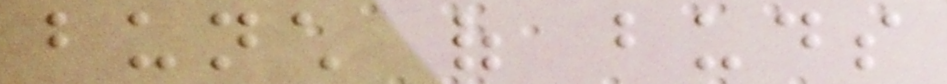bunch of buds
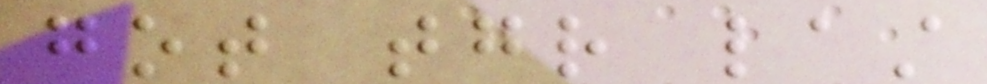got together last
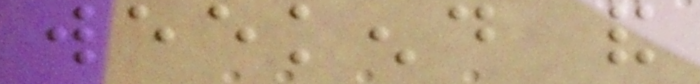weekend and
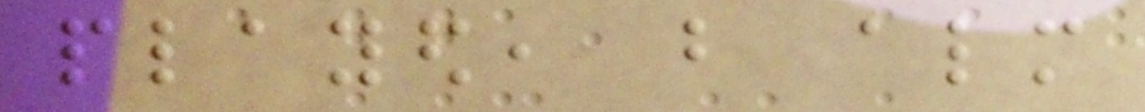played, but almost
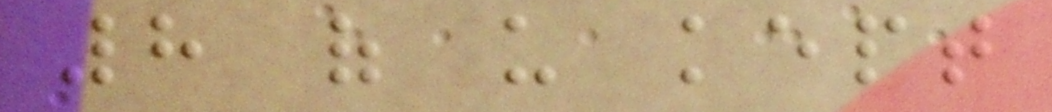8 of us kept
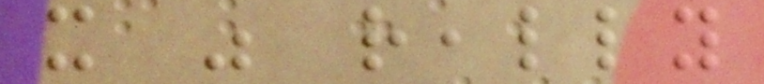it was really
